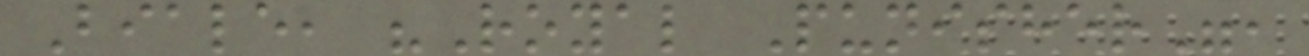Biale, "Royal Punisher",
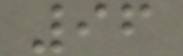96
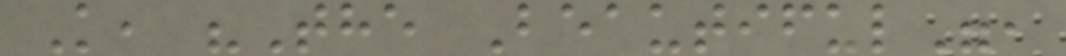K, "The Beautiful",
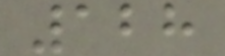128
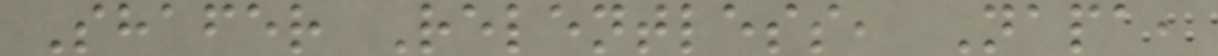Shafer Relentless, Napa,
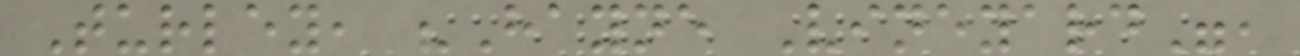Turley, "Hayne Vineyard",
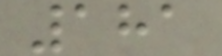181
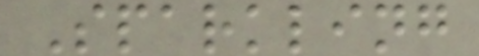Sparkling
